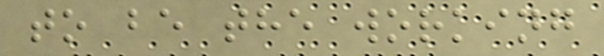to be the working
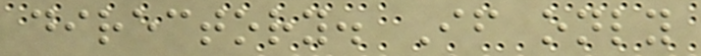directory. If only
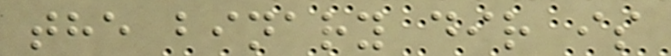the binary dir is
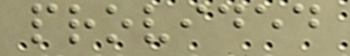provided
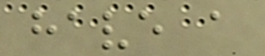have a
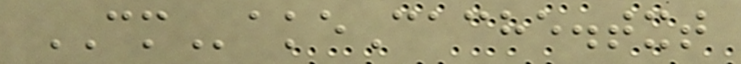CMakeCache.txt
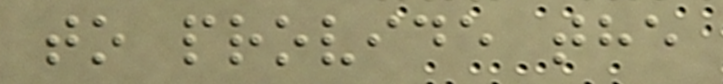to provide the
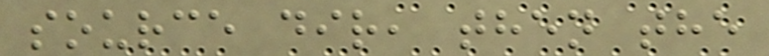source dir, then the
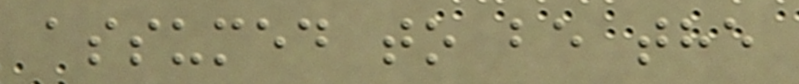assumed to be the
